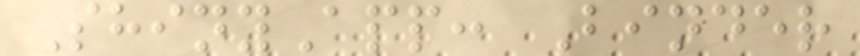ShinyApp: Binder
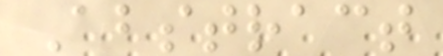Abstract
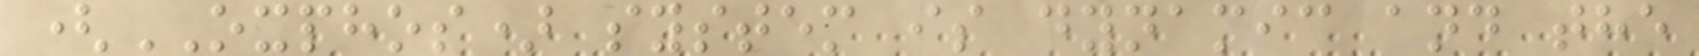(OXPHOS) system is dynamic and the
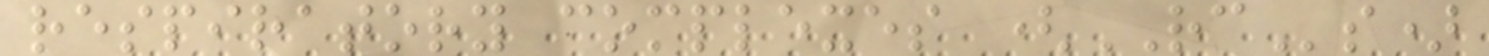respiratory complexes (RCs)
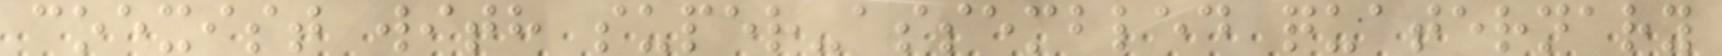coexist with super-assembled quaternary
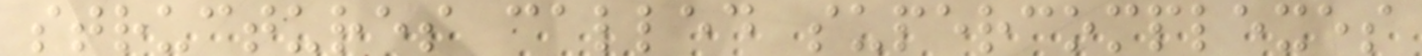structures called supercomplexes
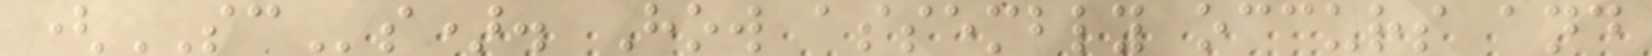(SCs). How assembly occurs and
